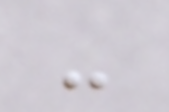-
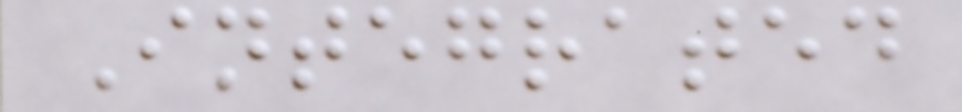Integrated
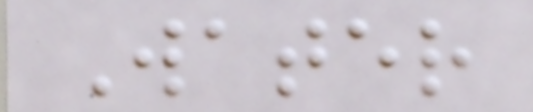Water
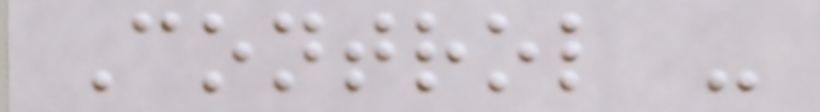Control -
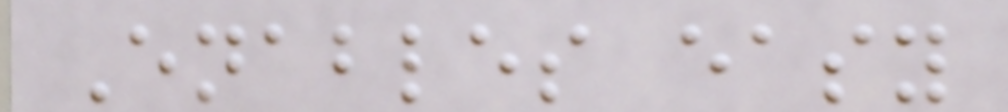Enables easy
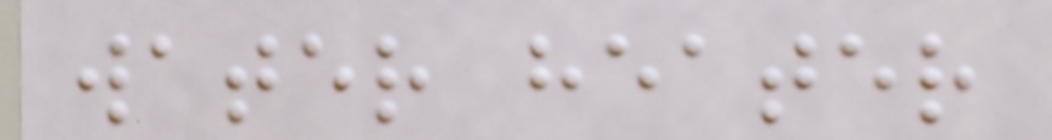water heater
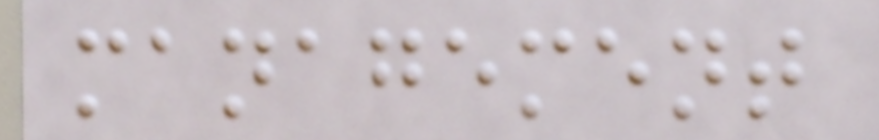management
